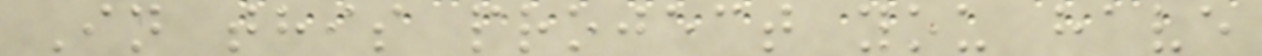In this project you have
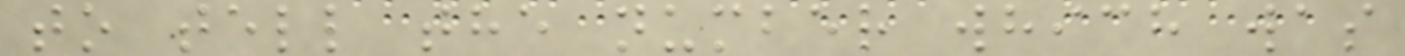to tell the number which was
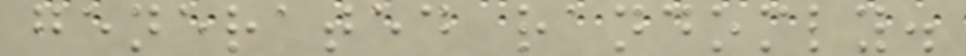generated randomly.
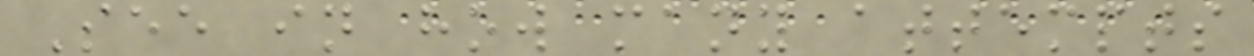See in how many attempts
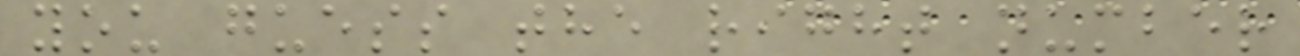you guess the right number
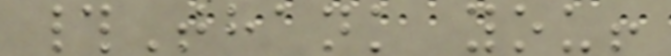#Thank you!
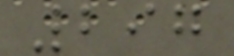297
